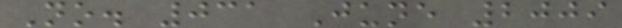No. 031 June 2009
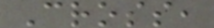Cross,
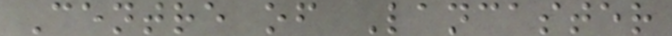Centre of Lancaster
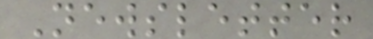Newsletter
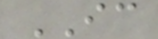IC
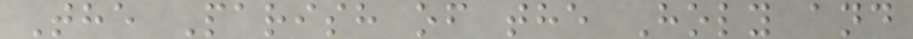The Parish of the Holy and
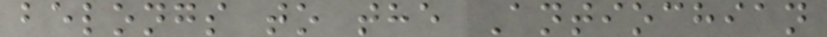belongs to the Antiochian
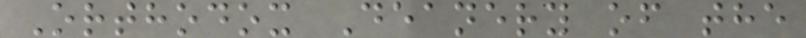Orthodox Deanery of the
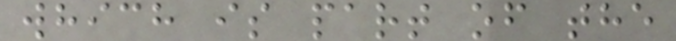which is part of the
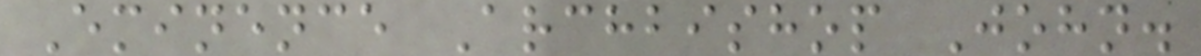Eminence Archbishop John.
